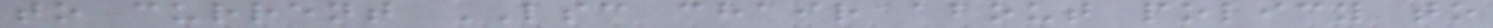to current LSC chair about policy to
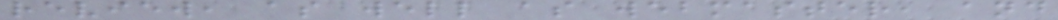review, as well as webmaster, and
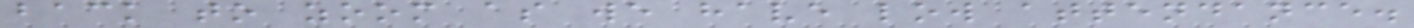back to zoom as we have low attendance.
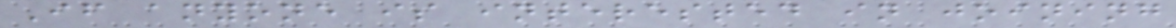If anyone is interested in joining
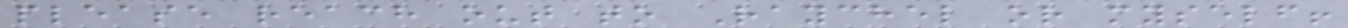please reach out to Raychel or myself!
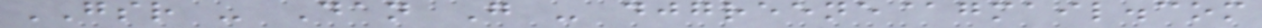GSR - Dan G - djgreene@gmail.com
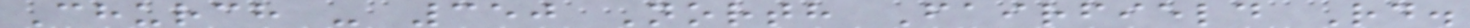Church - 350 North Fairfield Rd.
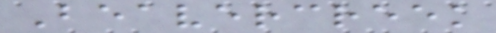Beavercreek
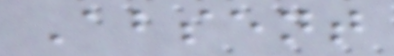Absent
